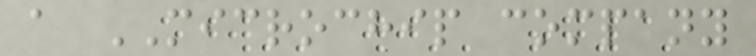a MICROCHIP company
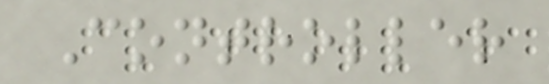Controller
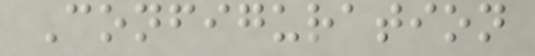Configuration
